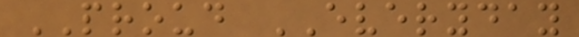PROUD EVERYDAY
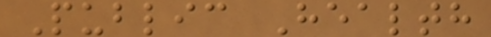Public Health
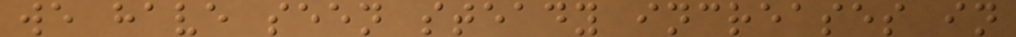we have seen steady increases in
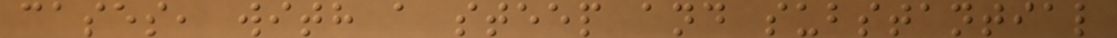cases, with a steep and substantial
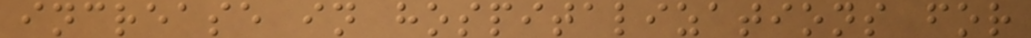increase in hospitalizations for
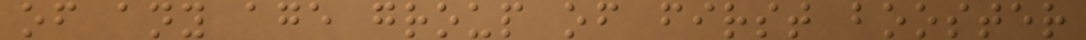of any age group of first booster
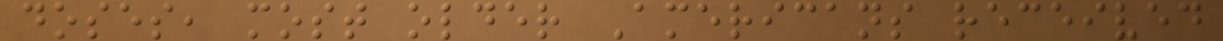doses, most older Americans received
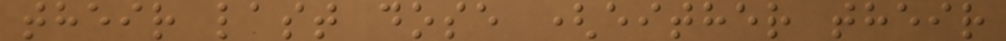their last dose (either their
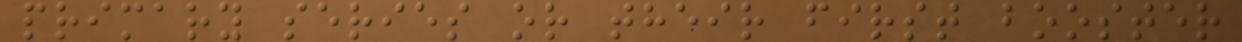primary series or their first booster
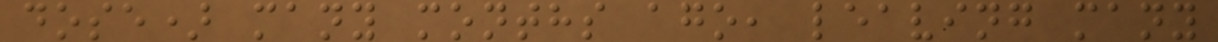dose) many months ago, leaving many
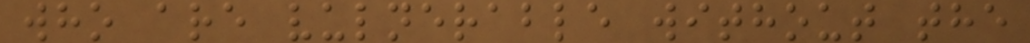who are vulnerable without the
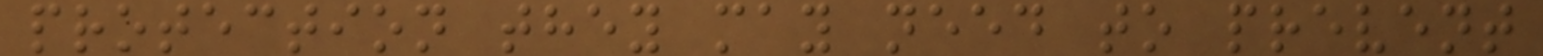protection they may need to prevent
